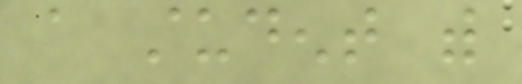a student with
